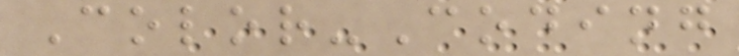Color-Coding
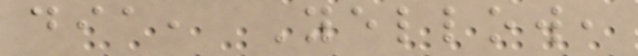dia, Yellow,
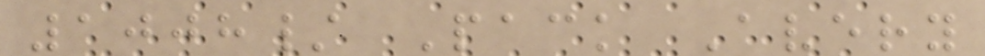1008/ Pack Avery
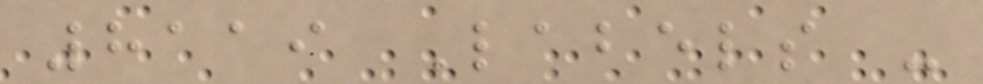8119 Labels -
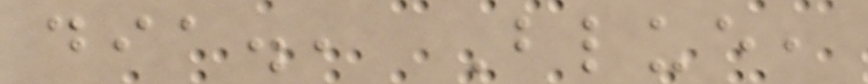dia., Blue,
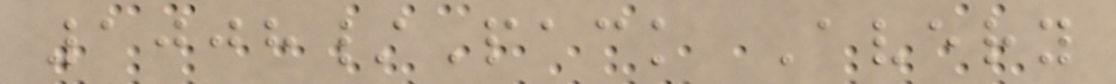1008/Pack Avery
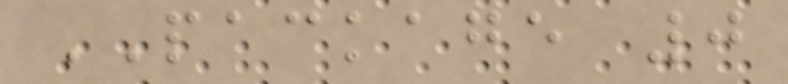PACKAGE 0
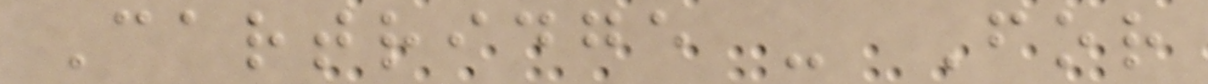Cartridge - For
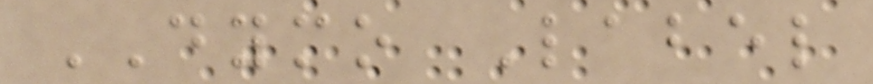DYMO Label
